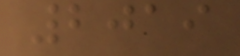2019
